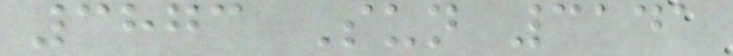3873 Sun 3141
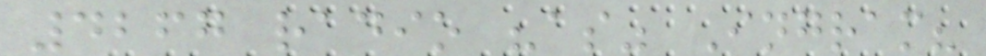4267 radio "as" Ingram?
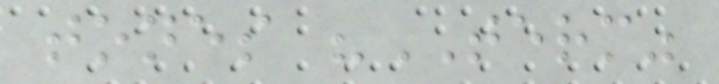tones "TERM"
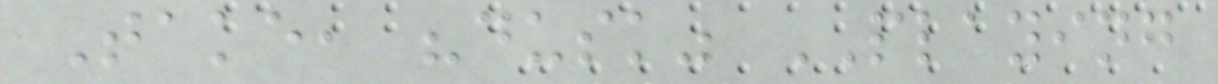Take, "dusk" PLAYING
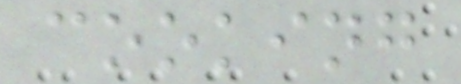cooking
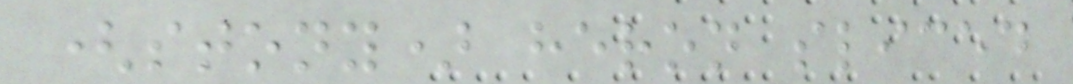(stony) heron sliced
